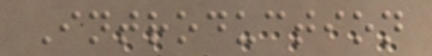Introduction
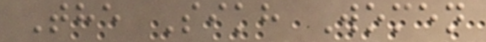The Sikh Women
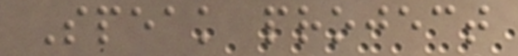Speak project
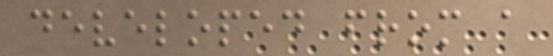developed from a
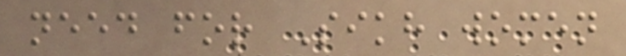need for Sikh women
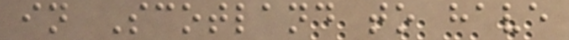in Scotland to have
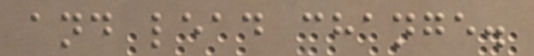and lead change.
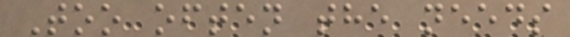Too often the needs
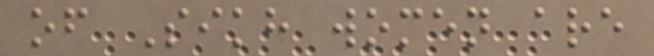of Sikh women are
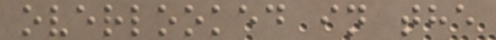overlooked in the
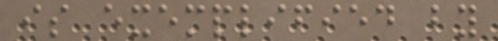is exemplified by
